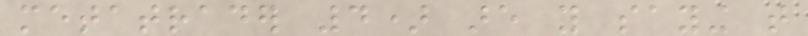metatrader 4) are you saying that
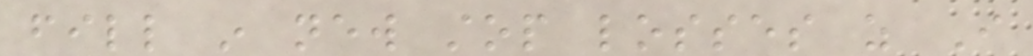fill in new stop losses as I
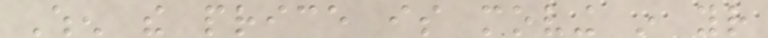When the price is moving in your
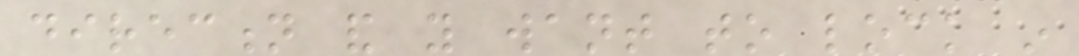direction and you want to lock in
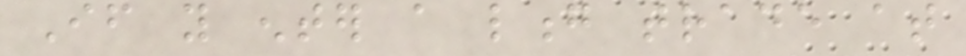If you enter a long trade at
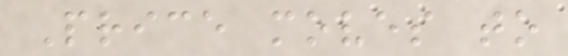Price moves to
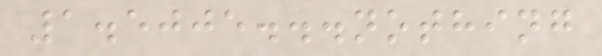1.5005...nothing
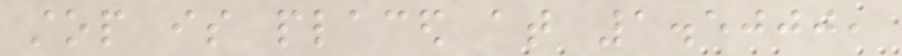stop is placed at 1.5000,
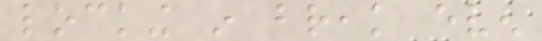locking in break even
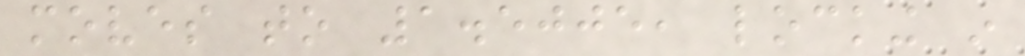moves to 1.5005, locking in
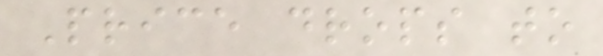Price drops to
